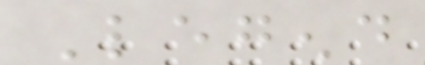Legend
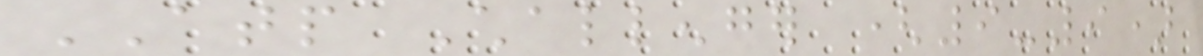ATP Challenger (9-9)
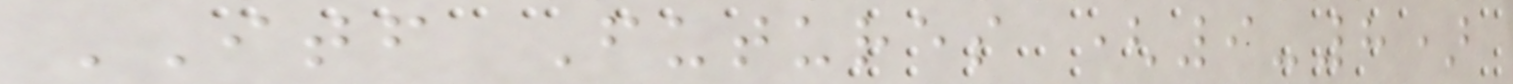ITF Futures (9-8)
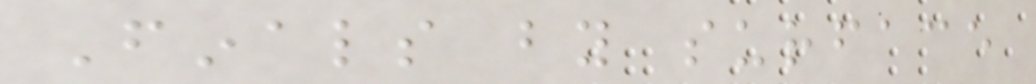Finals by surface
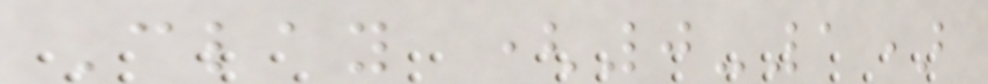Clay (0-1)
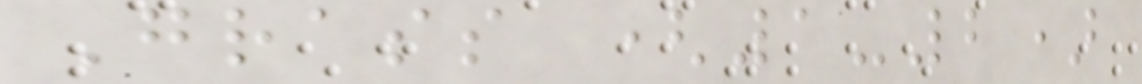Grass (1-2)
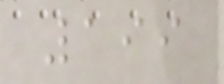199
